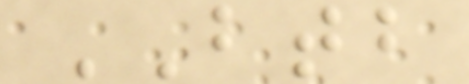BTB
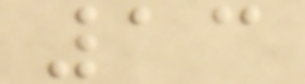13
